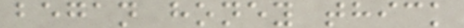began honey thick
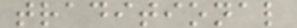traditional
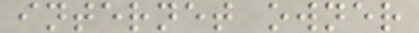internet owner
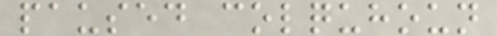paused colquhoun
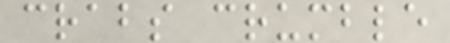crabs crumble
